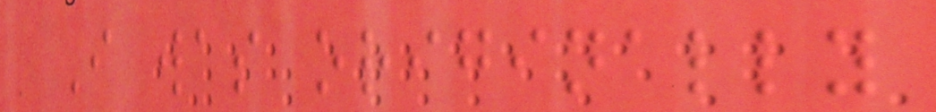I was originally
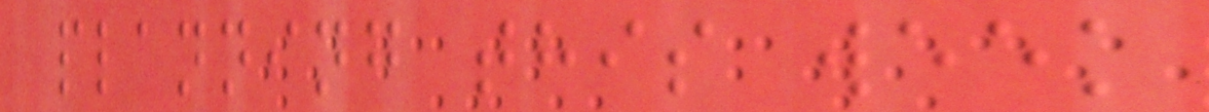planning this week
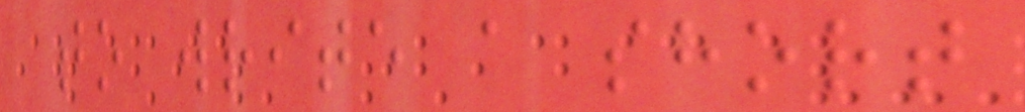to write a short
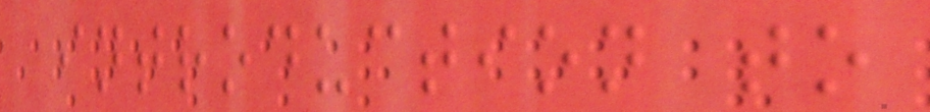introduction to
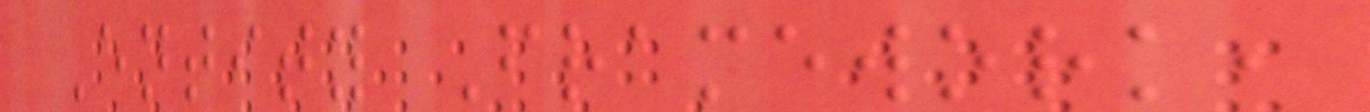Entity Framework,
